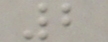2
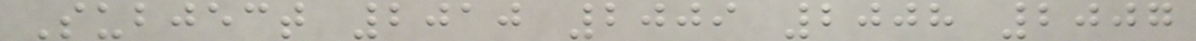Subject 2010 2009 2008 2007
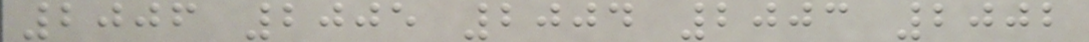2006 2005 2004 2003 2002
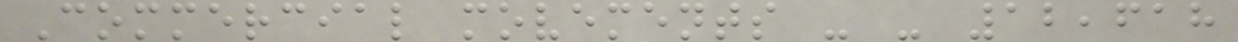Commercial movements - - 12,618
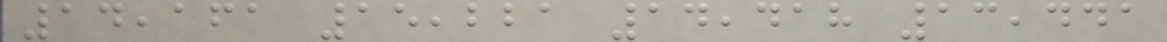14,161 15,221 14,418 13,441
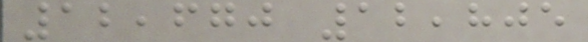12,670 12,805
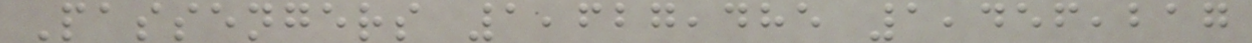Passengers 1,627,485 1,456,217
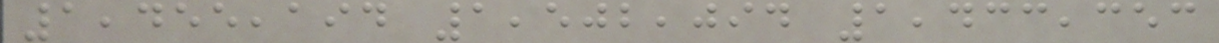1,455,194 1,502,094 1,433,353
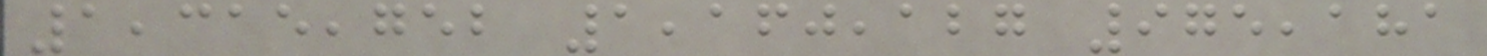1,315,752 1,160,127 975,181
